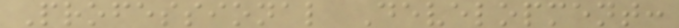Professional Development:
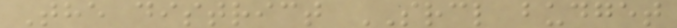The district SRCL budget
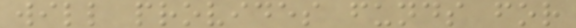will provides funds for
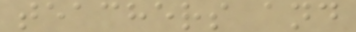teachers and
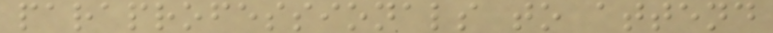paraprofessionals to attend
